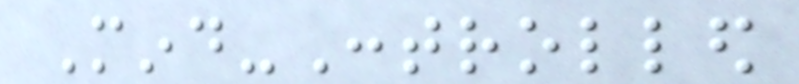Mind-Controlled
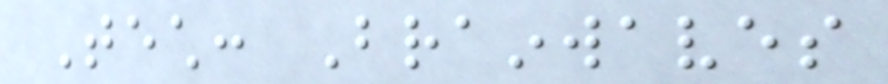Tech: Brainwaves
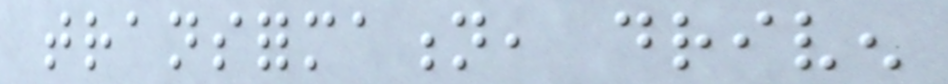transformation, driven
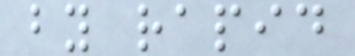by rapid
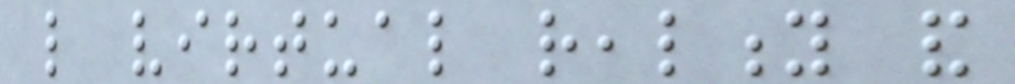like virtual reality and
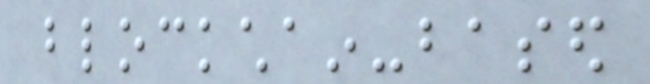blockchain-based
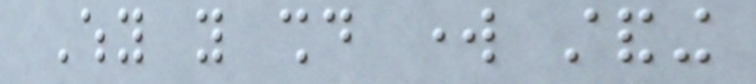Why you should work standing
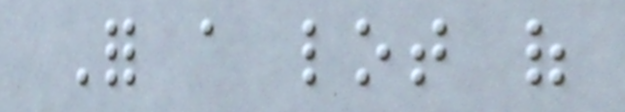For a lot of
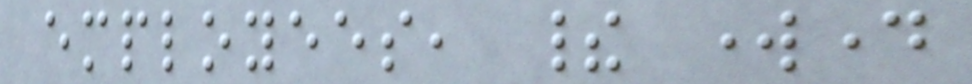employees, their workday
